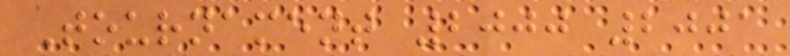Tournament 2000 2001
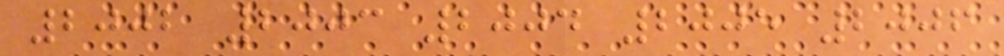2002 2003 2004 2005 2006
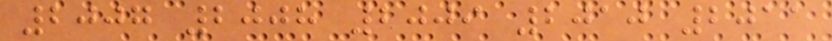2007 2008 2009 2010 2011
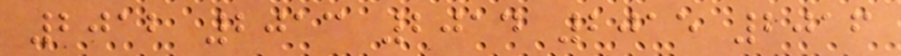2012 2013 2014 2015 2016
